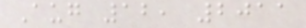Aug 12, 2011
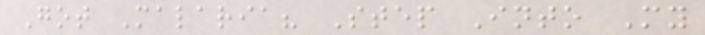Got Malaria? Step Into My
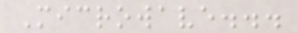Microwave...
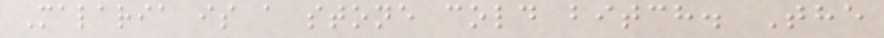Malaria is a stone cold bitch. The
